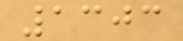1303
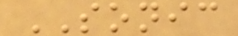SONIC
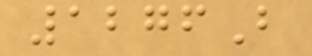1276B
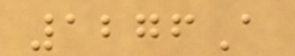1276A
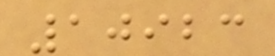10923
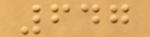647
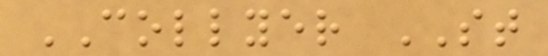COLLYER ST
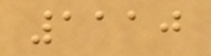1110
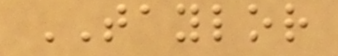TAYLOR
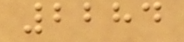2284
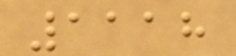1118
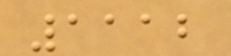1112
